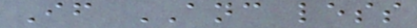If ANC less
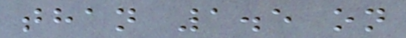than 1.5 on
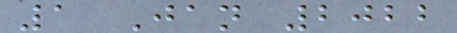1 Jan 2022
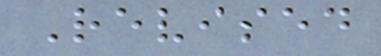Revised
